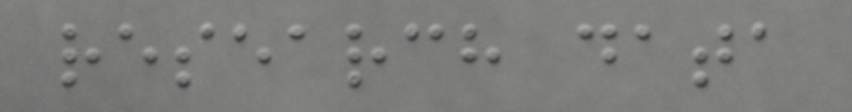research data
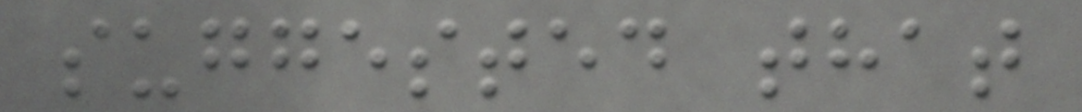suggested that
